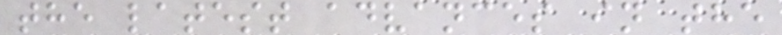the latest advances in the
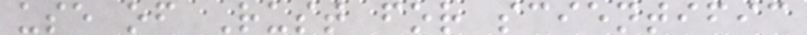use of Rust for scientific
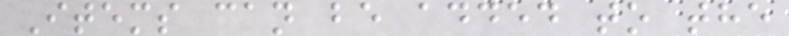Items can be added to the
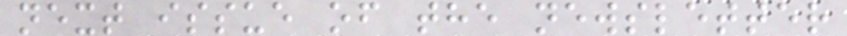next issue of the newsletter
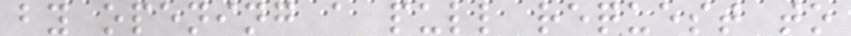by opening a pull request to
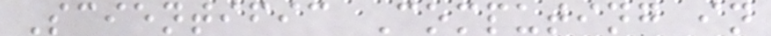Scientific Computing in
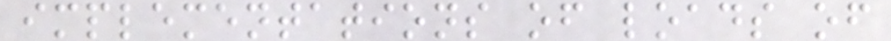implementations of loads of
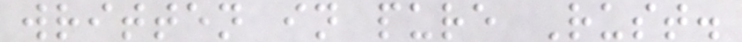written in pure Rust.
